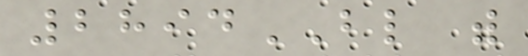2894BL with
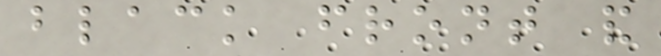black front and
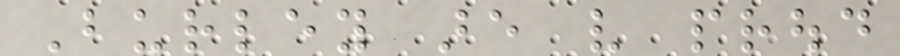Burley are very proud
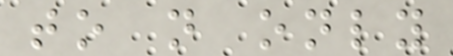to not only
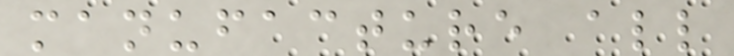manufacture all
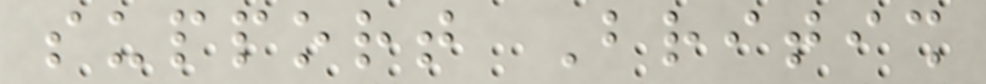support British
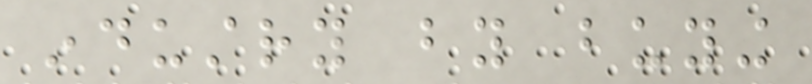industry by buying
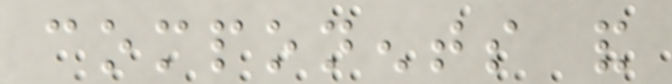components and
